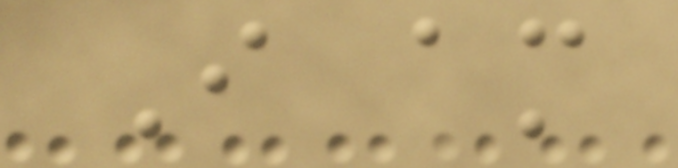I am
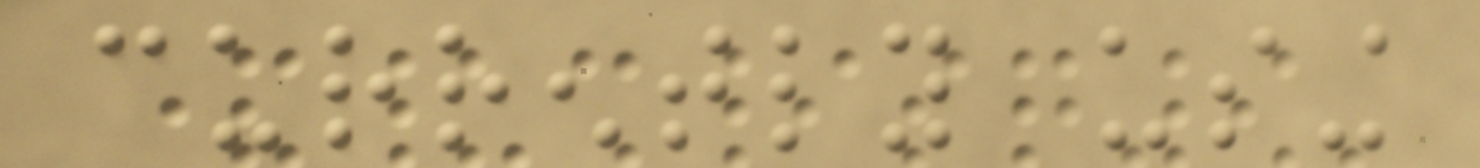currently using
